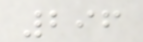296
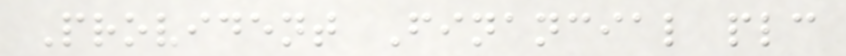Provident Financial plc
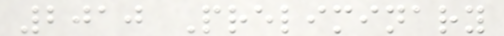2010 Preliminary
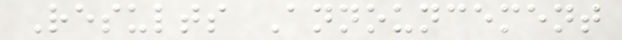Results Announcement
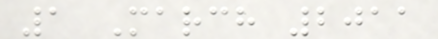1 March 2011
